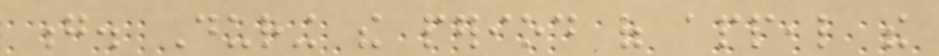g. During the period of appeal the
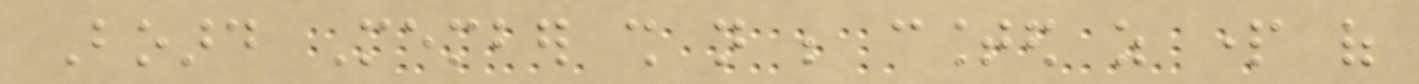Board Member shall not be counted as part of
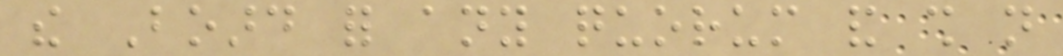the Board for any quorum and shall not
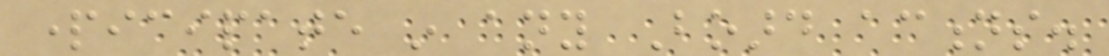participate in any Board actions.
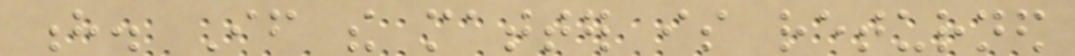h. If the matter is returned
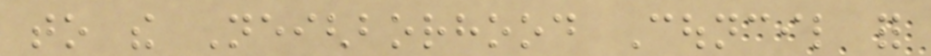to the Neighborhood Council for
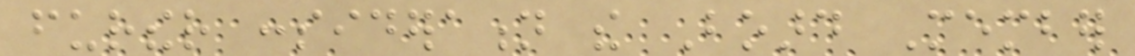further consideration the Board Member
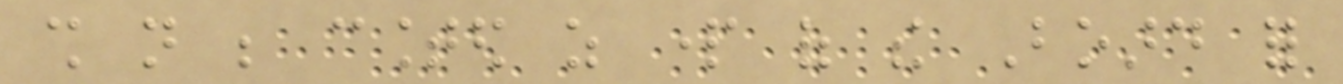shall not be counted as part of the Board for
